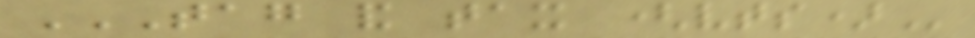TAG AND TAX (VTS)
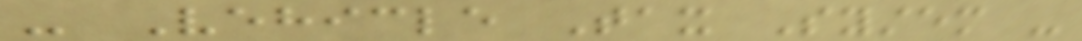- Vehicle Tax System -
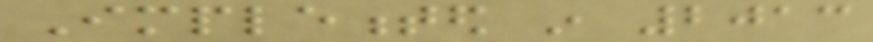Implemented in 2013
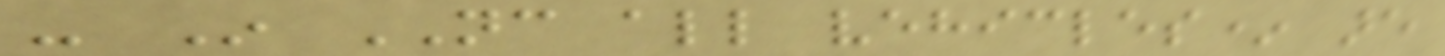- In NC all vehicles* are
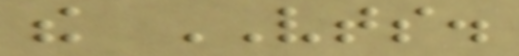the VTS.
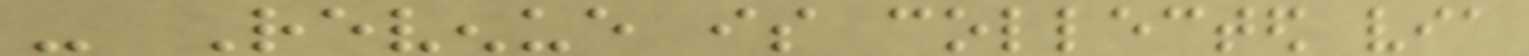- Revenue is collected via
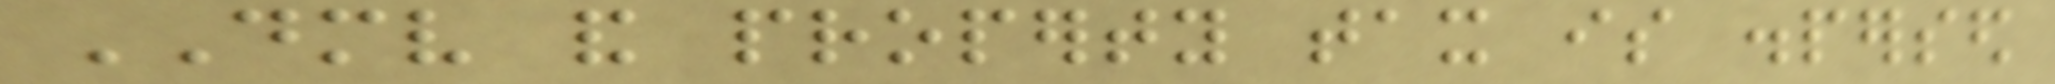DMV and property tax is dispersed
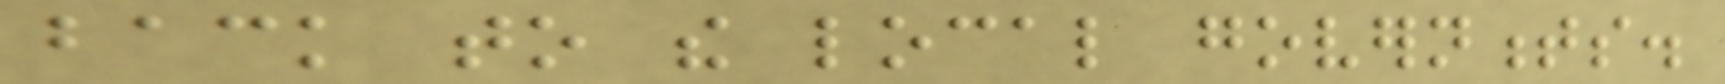back to the local governments.
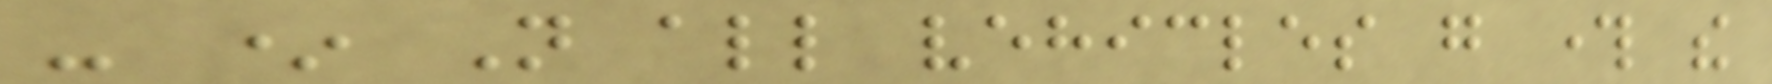- * Not all vehicles go through the
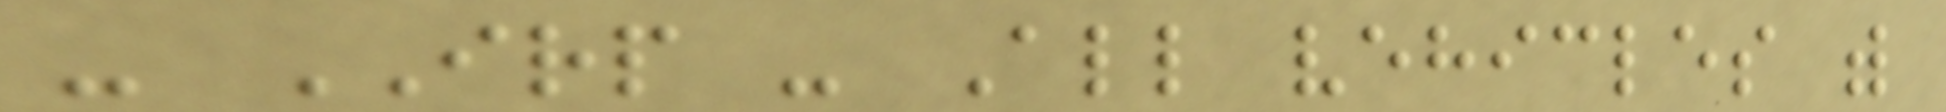- IRP - All vehicles with
